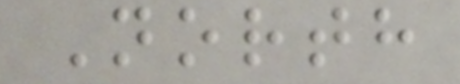North
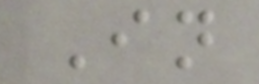In
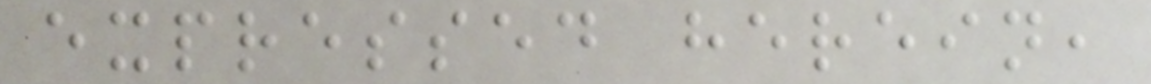expressed herein,
